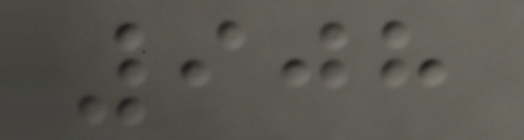908
